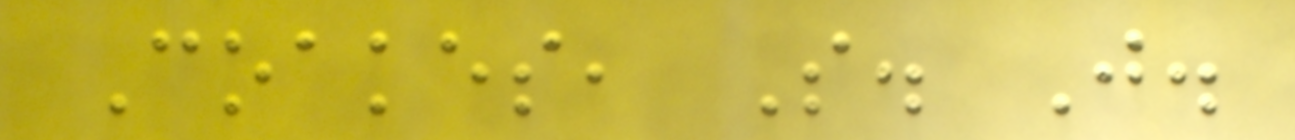Coakes, S. J.
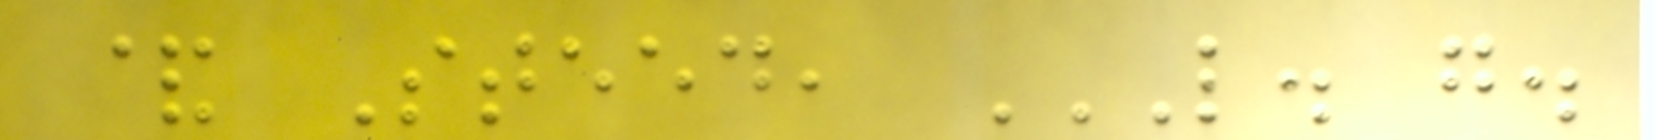& Steed, L. G.
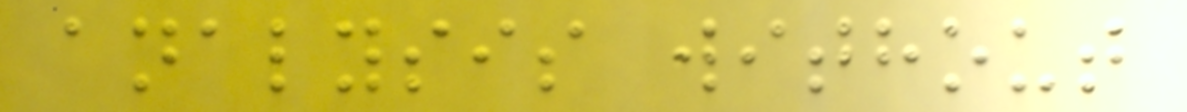analysis without
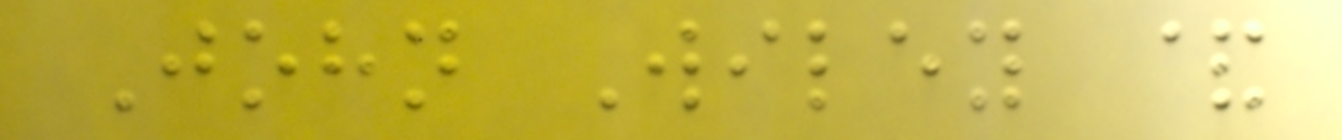John Wiley &
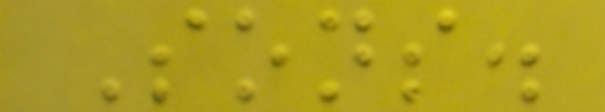Sons.
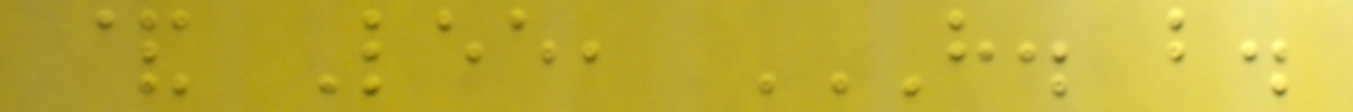& Lee, H. B.
